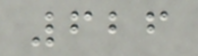626
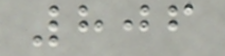806
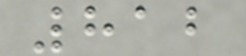812
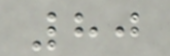80
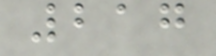217
